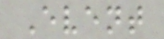Event
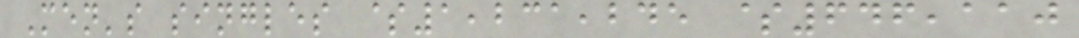Men's singles $1,231,245 $646,110
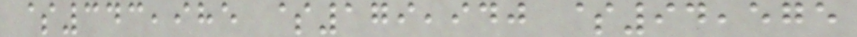$343,985 $179,940 $94,575
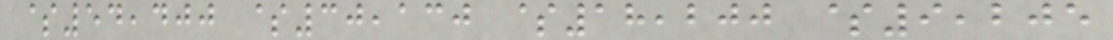$54,400 $30,130 $18,200 $9,205
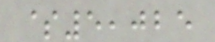$5,025
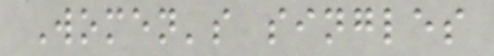Women's singles
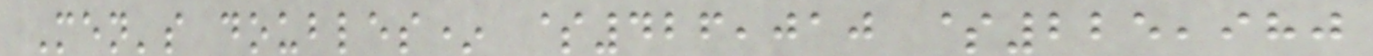Men's doubles* $426,010 $225,980
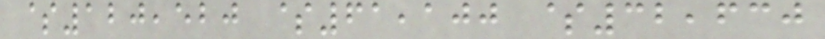$120,520 $61,100 $32,630
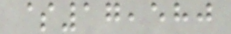$17,580
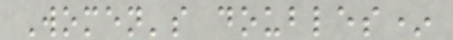Women's doubles*
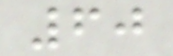60
